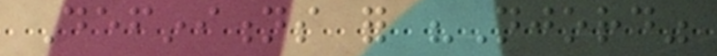Definitions for "Njord"
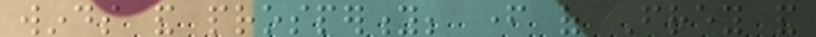winds and prosperity; father of Frey and
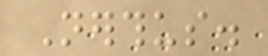Nerthus.
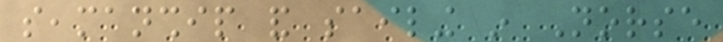seamanship and sailing in Norse
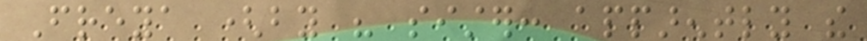Freya (by his sister: apparently the
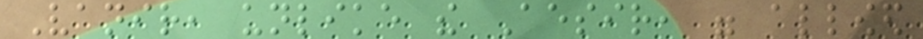Vanir, unlike the Aesir, were allowed
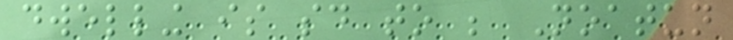dwelling is said to be Noatun
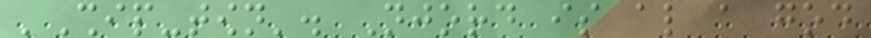'Ship-town'. Njord is also a god
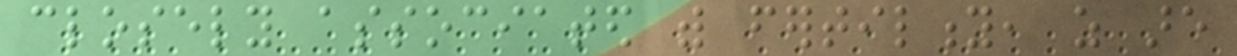closely associated with fertility, as are
